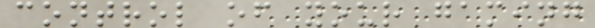control of your gaming
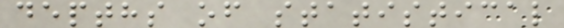depths of statistical
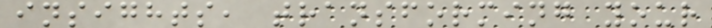insights, transforming your
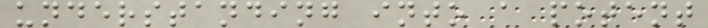understanding into a potent
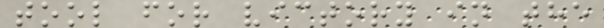tool for victory in the
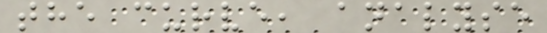the curve, analyse
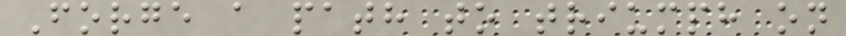Forge a path to triumph on
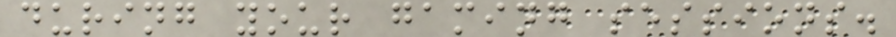during your gaming sessions.
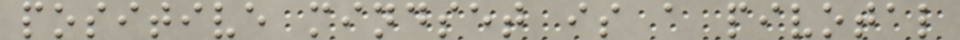positive mindset is a pivotal
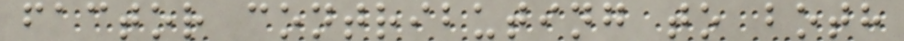factor contributing to both
